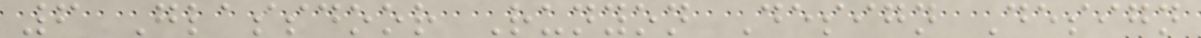6 Glassdoor Runyon Design Design
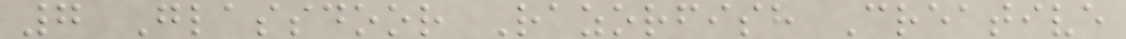7 Glassdoor Razorfish Creative
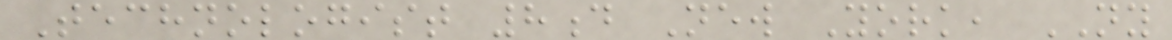Technologist 8d New York, NY
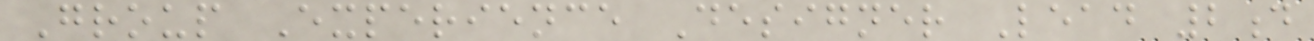Group Experience Designer Lead 2d
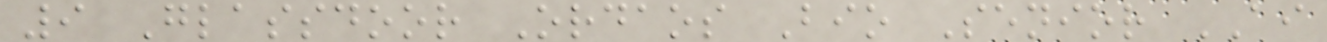9 Glassdoor Ordaos Bio Senior AI
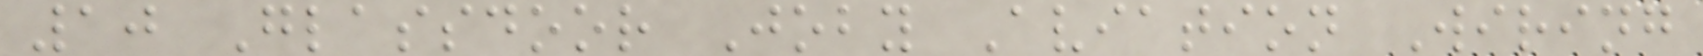10 Glassdoor Joby Aviation Wiring
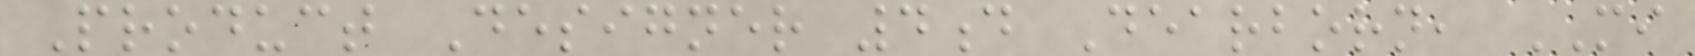Product Designer 4d Dearborn, MI
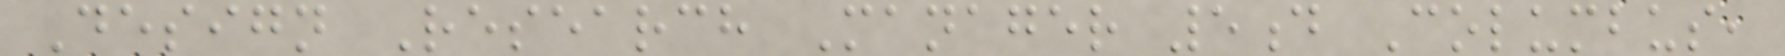Design Research Manager 5d Columbus,
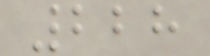228
